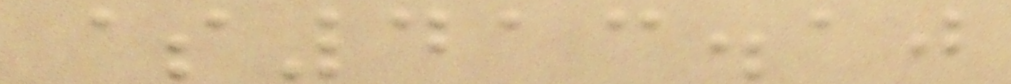$413.10
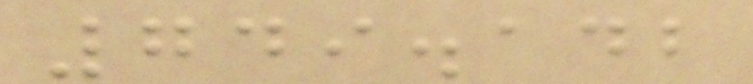749.142
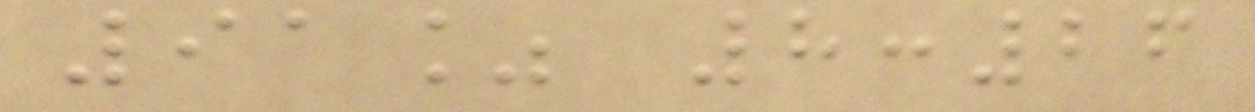91% 8:26
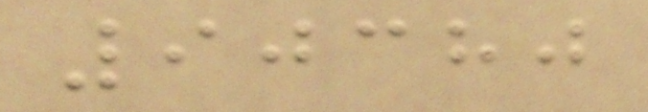90380
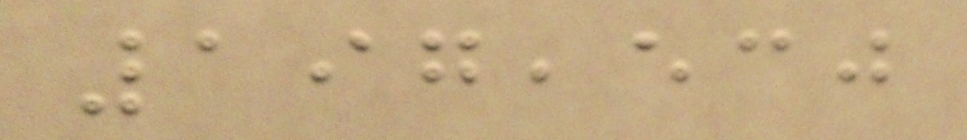197,530
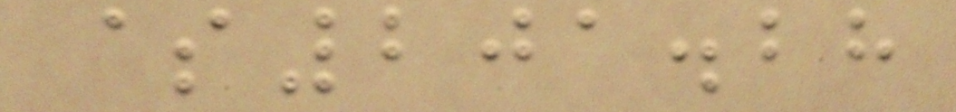$201.28
